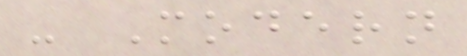- Modern
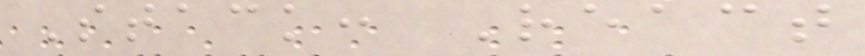Stack: React
